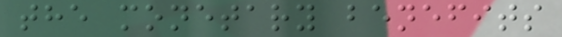the monetary benefits
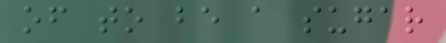of to be a sugar
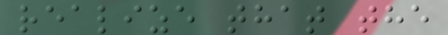realize that the
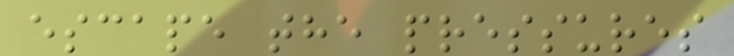escape the pressures
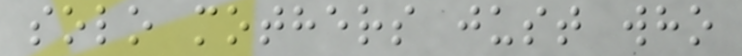solo mothers just who
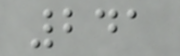241
